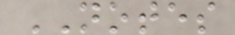NOTES
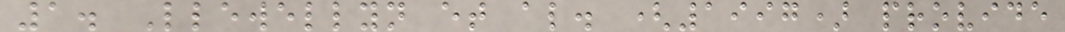1. Llewellyn et al. (1997) provide
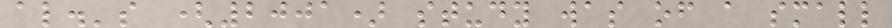al.'s (2001) study was of a small
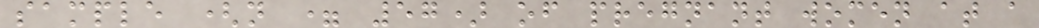sample (n = 57) of pregnant women at a
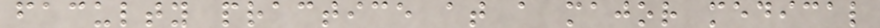faculty practice at a major medical
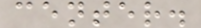center.
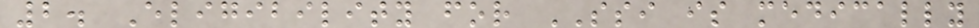2. Eligibility for SSI is medically
